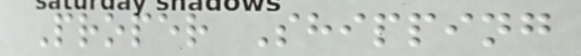Proper Shipping
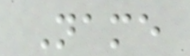Name
